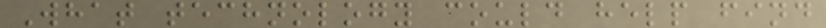What technology could help find
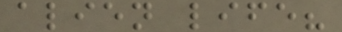alien life?
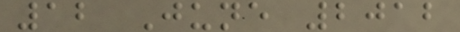12 June 2012
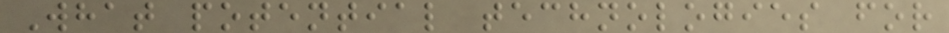What potential technologies for
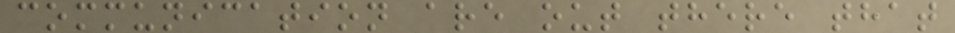communication are out there that
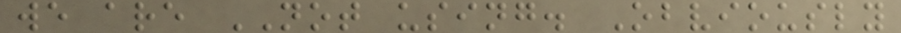we are NOT using. Obviously
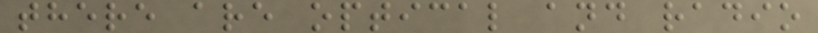there are optical and radio
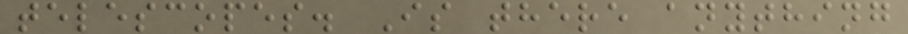telescopes. Is there anything
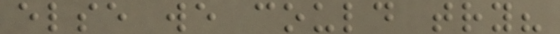else we could try?
